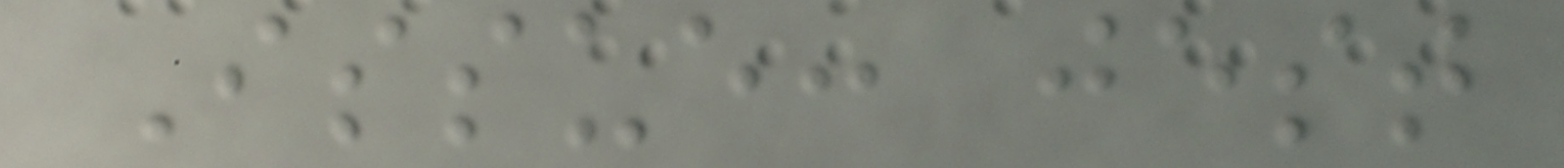Issue: jest
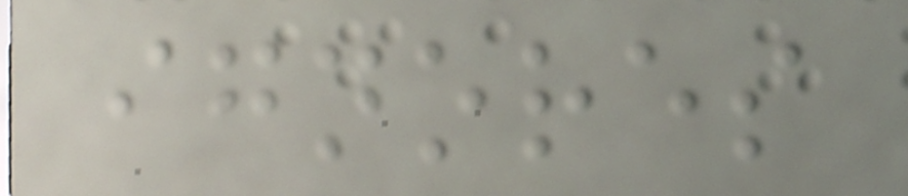ignores
